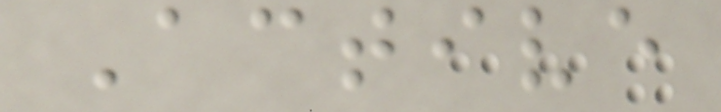Active
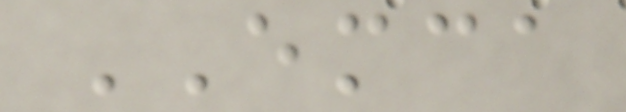EMCA
